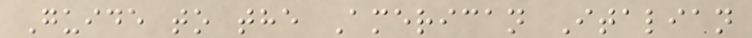Guide to the American Italian
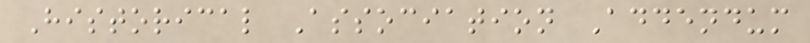Historical Association Addendum
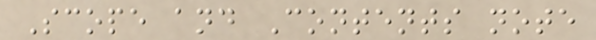Scope and Contents note
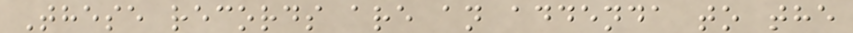These records are an addenda to the
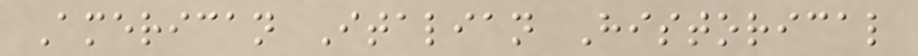American Italian Historical
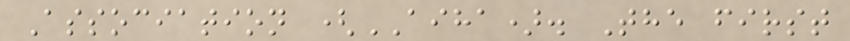Association (AIHA). The first
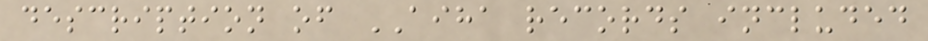description of AIHA records included
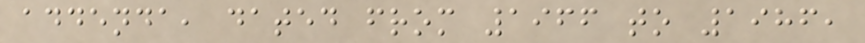addenda, dated from 1966 to 1986,
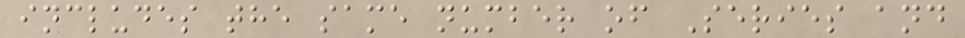includes the same number of Series and
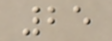25
